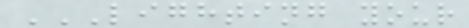LIGHTING YOUR
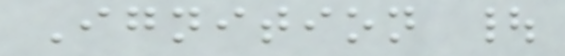Ignition |
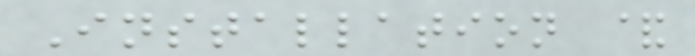Installation &
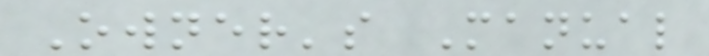Owner's Manual
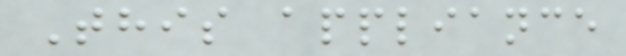This appliance
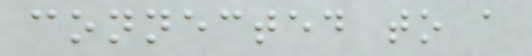connected to a
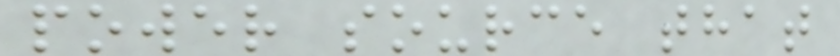power source that
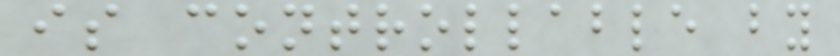is controllable by
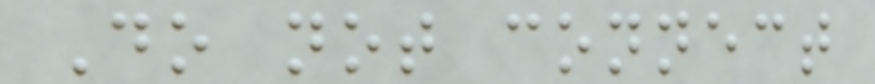Do not connect
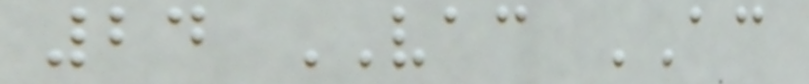24 VAC AC
